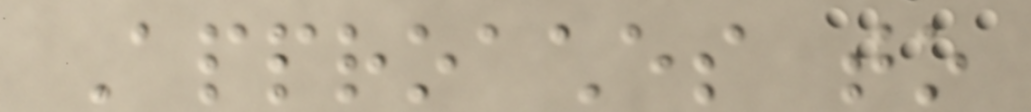Approaches to
